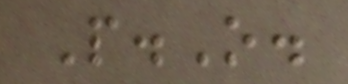P.O.
